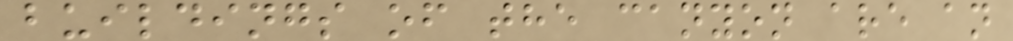buildings of the canyon are an
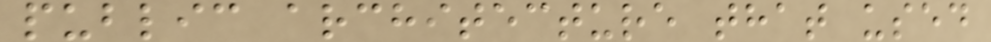public architecture that used
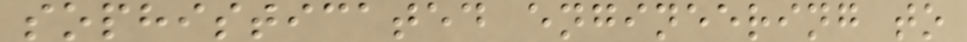sophisticated engineering to
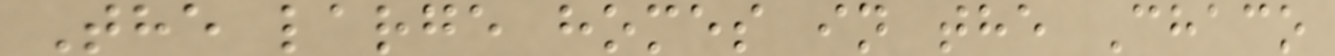The large homes in the Chaco
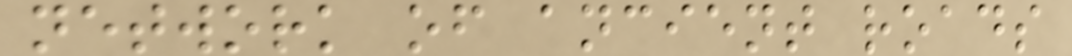network of ancient roads
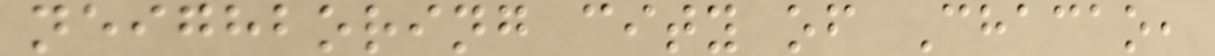neighboring city of Chacao,
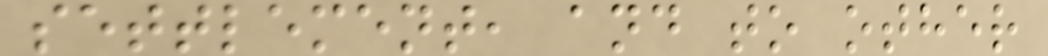settlement, and to other
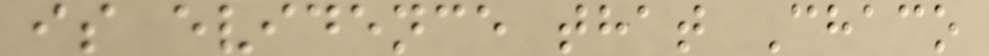is evidence that Chaco
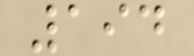194
